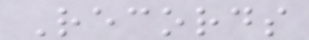Records
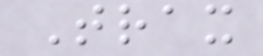Trax
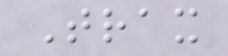Trax
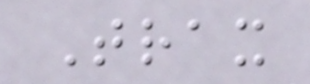Trax
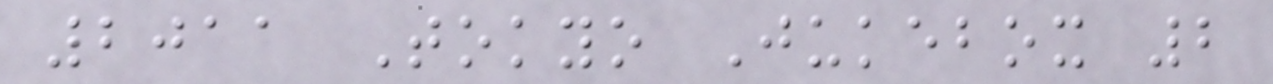2011 Tokyo Jukebox 2
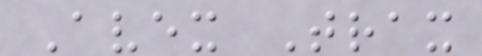Avex Trax
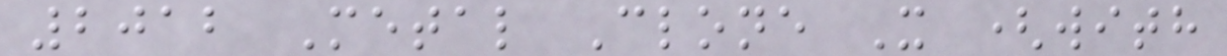2012 Metal Clone X (with
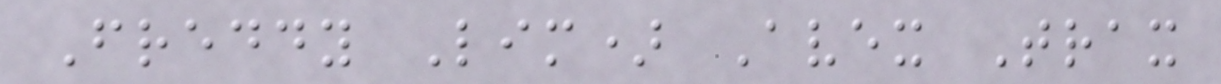Freddy Lim) Avex Trax
